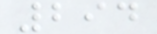294
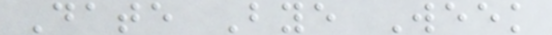Date Bye Week
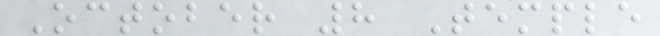October 8 Temple
